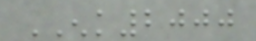ENK2000
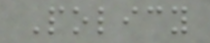Policy
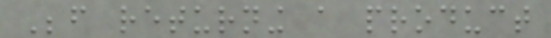Before returning a product
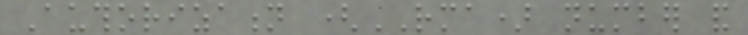Authorization (RMA) number and
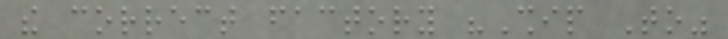the correct factory "Ship To"
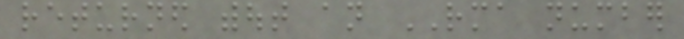returned without an RMA number
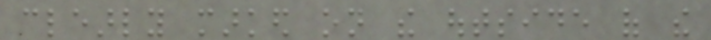clearly marked on the outside of the
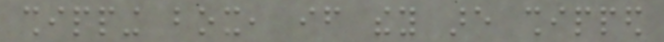shipping box, if they are shipped
